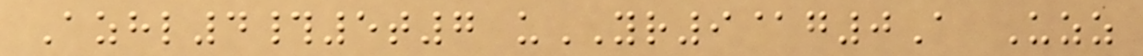Azhl4#5t7 uYR9@g0A Uzz
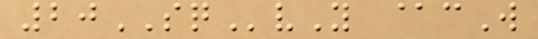20SQvY @cW
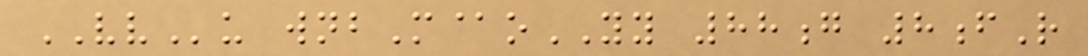VVu wnbM@oYY 88g 8fR
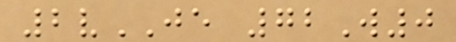2vJE 72W0
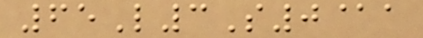65L3S0@a
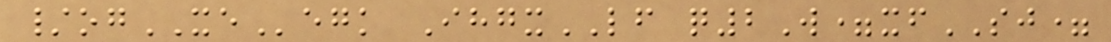/ogXEegk IhgxLF q2W=xfSJ=
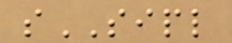sSIPL
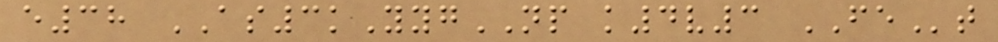e38 AS3kYygNP k4v3 FEt
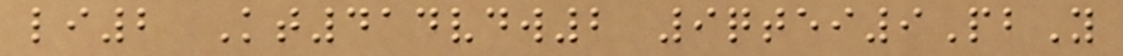li2 Kt414vdw2 9qtei9PbY
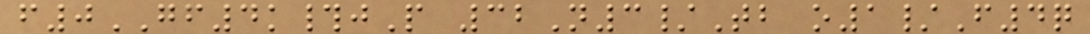f0GF4k#jP 32N3/Tb o1/F4q
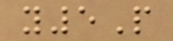y5P
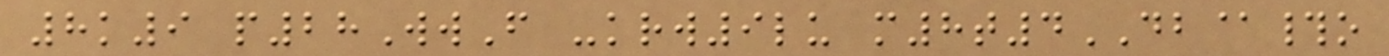8k9 p28WwF -krw9lu m8t4DB@#o
